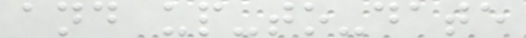and up-to-date
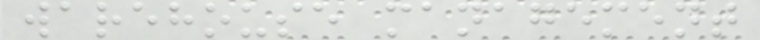warehouse management
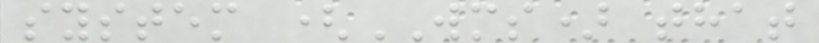system (WMS) that
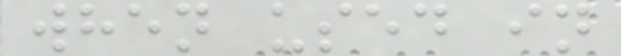when used in
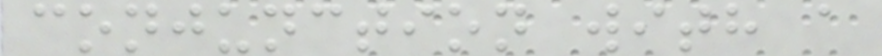conjunction with a
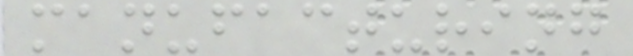manufacturing
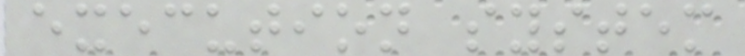execution system
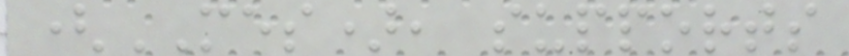(MES), supports
